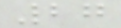27
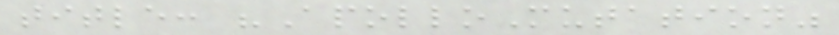title: "ApolloMutation"
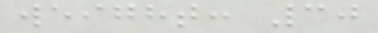weight: 30
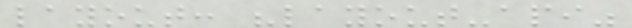layout: "layout-api"
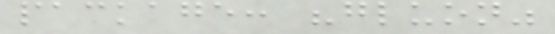package: "gluon"
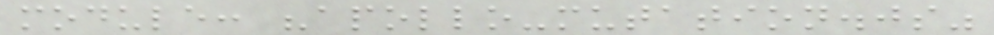module: "apollo-mutation.js"
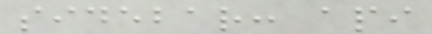sidebar: api
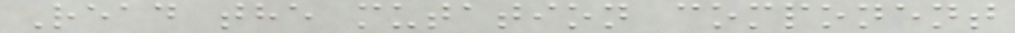Read the mutation component
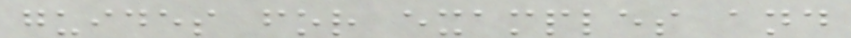guides for examples and
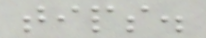tips.
